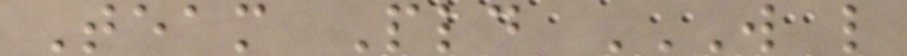Team Pld W L
